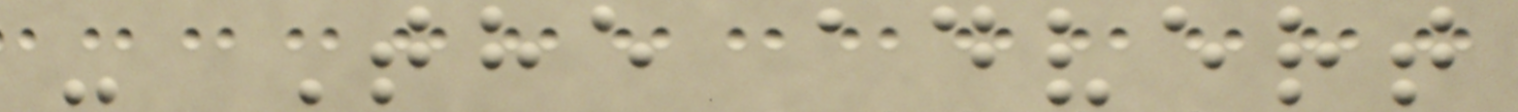- The advert
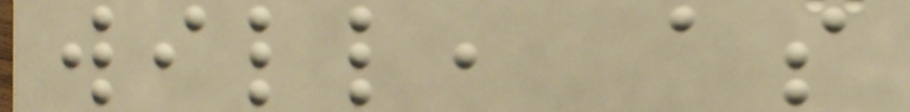will, as
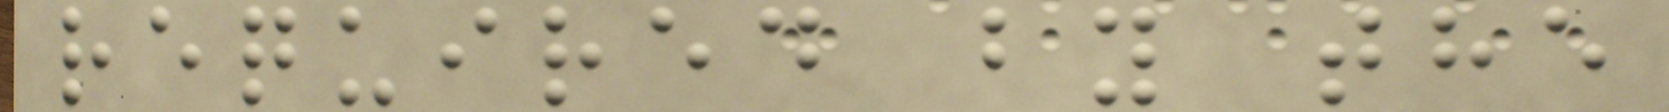required by the
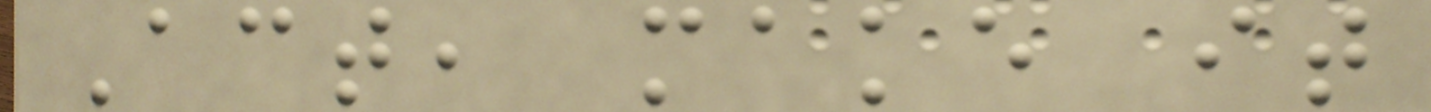Act, make it
